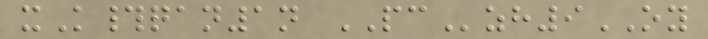xK#qan1n PCzh9OY
